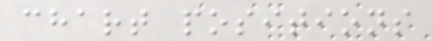chart positions
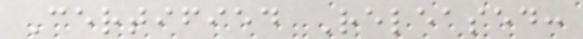Certified Released:
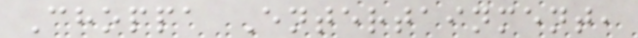Choppa Entertainment,
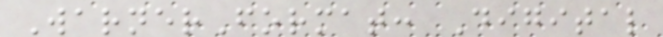WarnerFormat: Digital
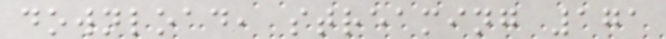download, streaming 171
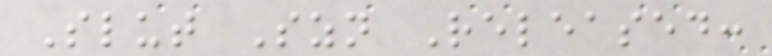Slut Szn Released:
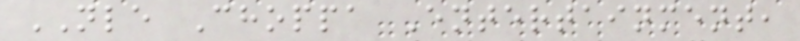NLE Choppa Entertainment,
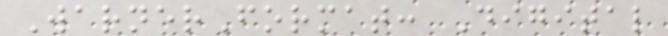WarnerFormat: Digital
